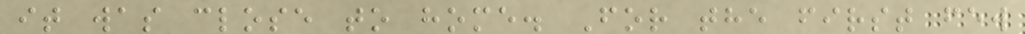it was close to home. For the first few
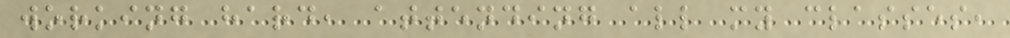working hard, attending all my classes,
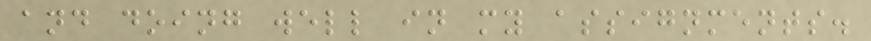and doing well in my assignments.
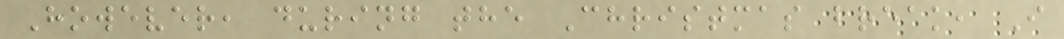However, during the Christmas break, I
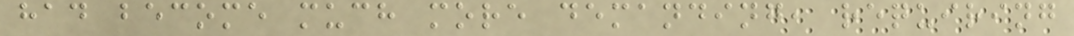had become much more demanding, requiring
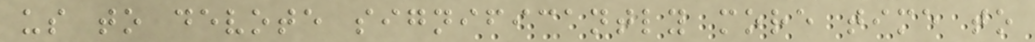us to devote significantly more time to
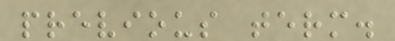previous term.
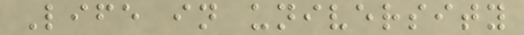Life in university
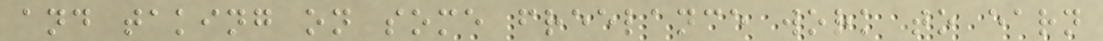and taking on some freelance work to earn
